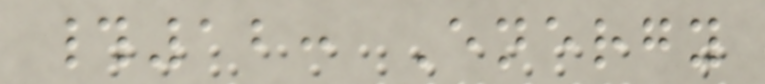#12: Energy
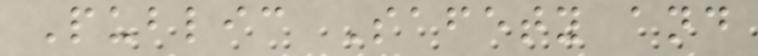Public Safety and
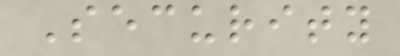Security
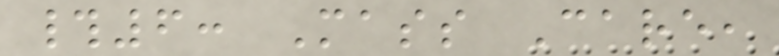#6: Mass Care,
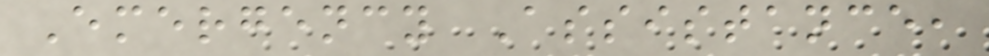Emergency Assistance,
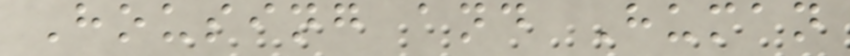Housing and Human
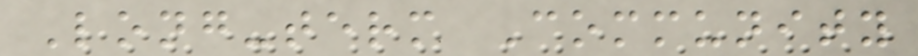Long-term Community
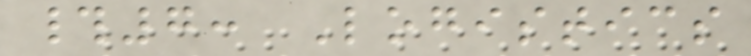#7: Logistics
